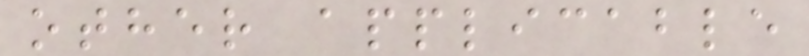other applicable
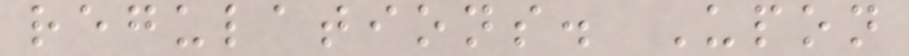regulations. Upon
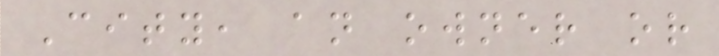City, an owner or
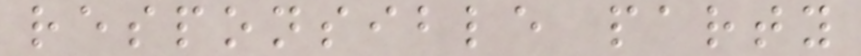responsible party
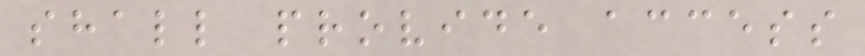shall provide access
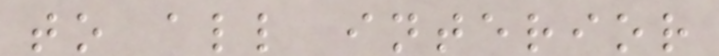to all interior
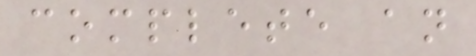complete an
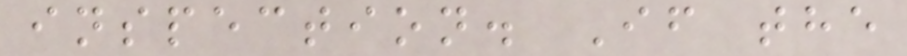inspection. If the
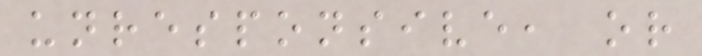unresponsive, or
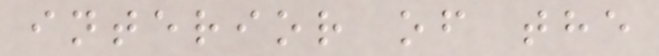interior of the
